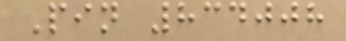Pin 834008
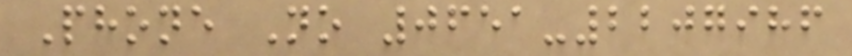Phone No 0651-2207986
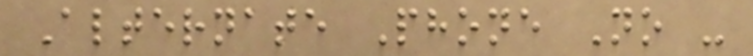Alternate Phone No -
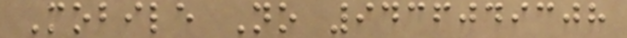Mobile No 9436049308
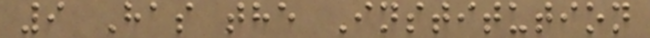9 Has the Institution
